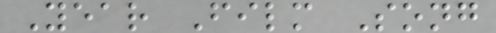Year Film Song
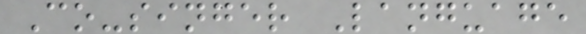Co-singer Language
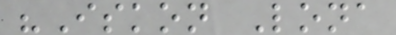"Iskon Lona
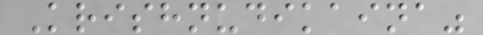Krishnudikaina"
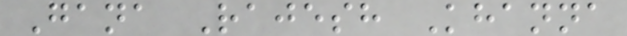Gana Rajesh Khanna
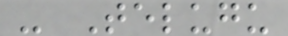- Telugu
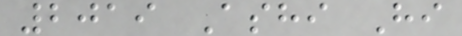2019 Ashi Hi
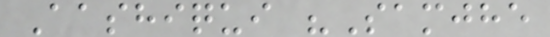Aashiqui "Samjhe
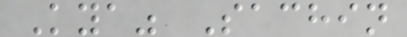Kya" Sachin
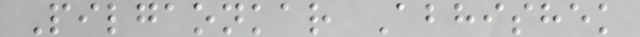Pilgaonkar Abhishek
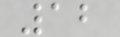12
